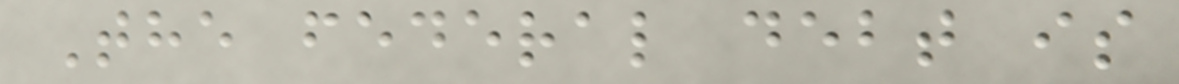The federal debt is
